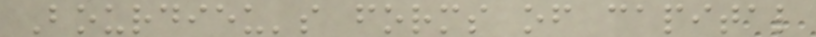Bourdieu's forms of capital
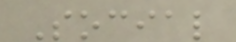Social
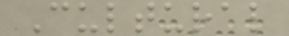Cultural
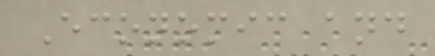Economic and
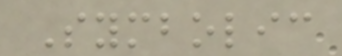Symbolic
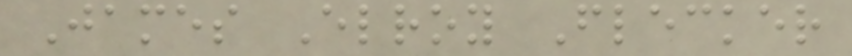James Elroy Flecker
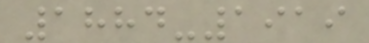1884-1919
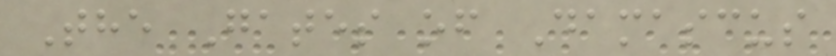The Gates of Damascus
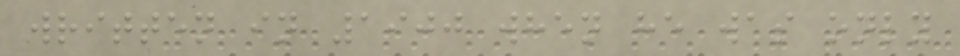written in 1900 when he was only
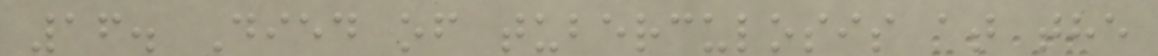16. Died of tuberculosis at the
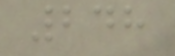248
